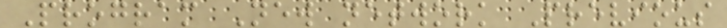Program New network Previous
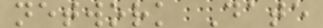network Date
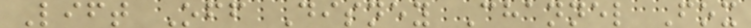Lift Off Disney Channel Fox
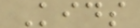Kids
